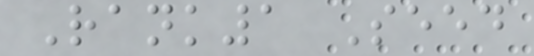Rank1 Seed
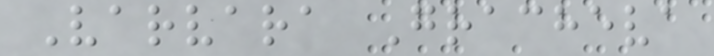Varvara Gracheva
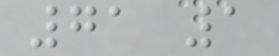71 1
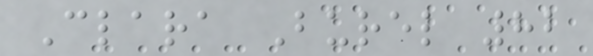Clara Burel 82
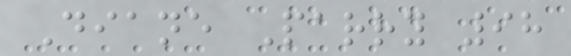Diane Parry 98
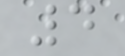4
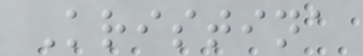Kristina
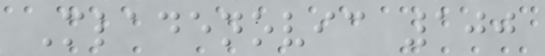Mladenovic 100
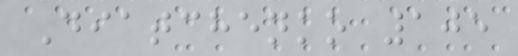Diatchenko 105
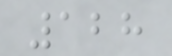128
